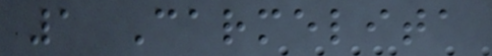1 Carmelita
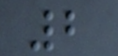2
